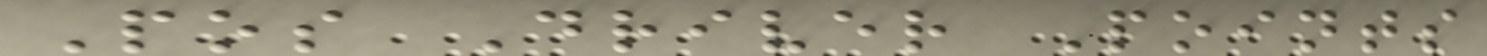Pos Driver Points
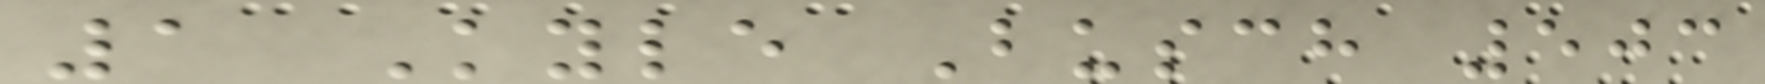1 Kyle Busch 503
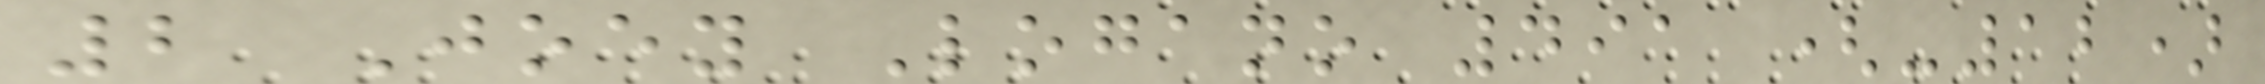2 Joey Logano 491 (-12)
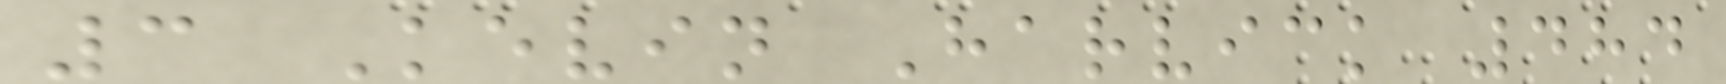3 Kevin Harvick 484
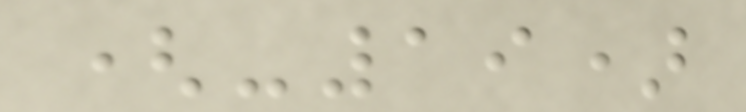(-19)
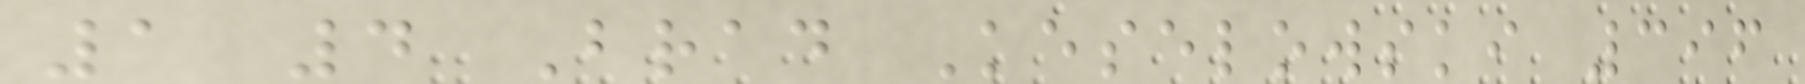1 4 Brad Keselowski 396
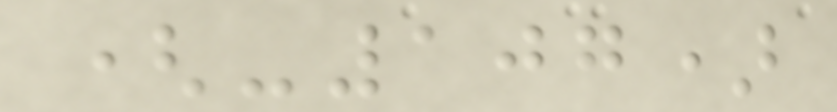(-107)
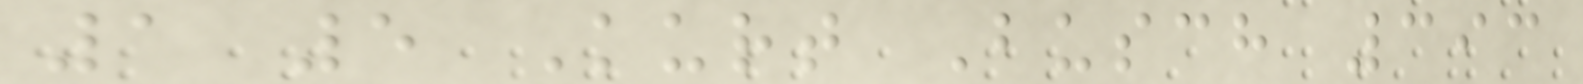1 5 Kurt Busch 393
